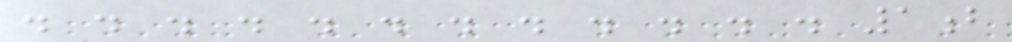. . . . . . . . . . . . 1b
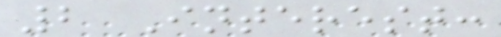2 Interest:
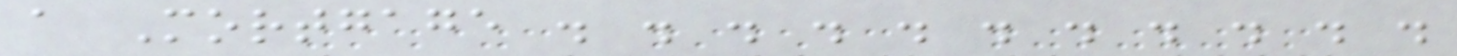a Mortgage . . . . . . . . . . .
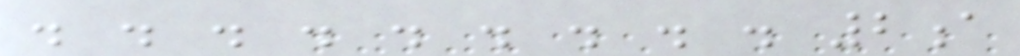. . . . . . . . . 2a
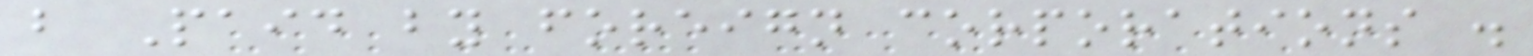b Paid by foreign corporations .
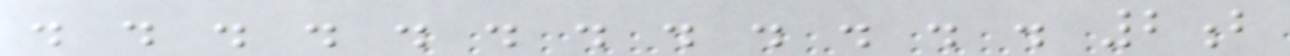. . . . . . . . . . . . 2b
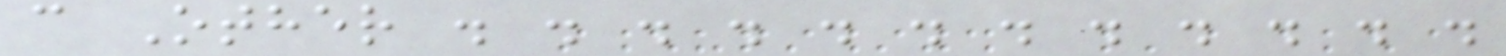c Other . . . . . . . . . . . .
